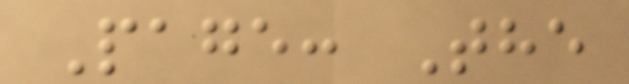Page: The
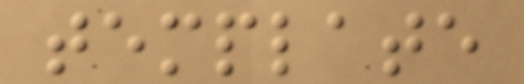template
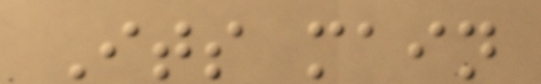Its main
